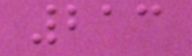213
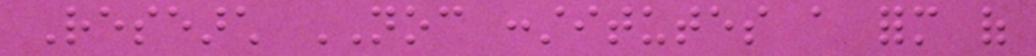Research NOC constitutes a form of
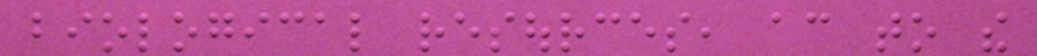biological resources, according to the
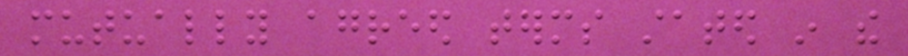mutually agreed terms stated in the
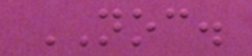NOC.
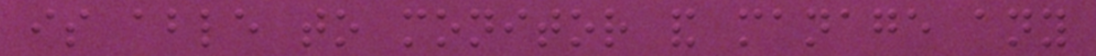is able to monitor and manage any
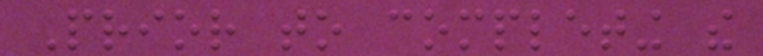Prior to completing the
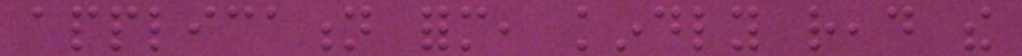application form, kindly read the
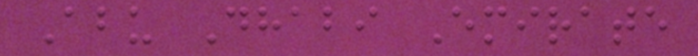Abu Dhabi Emirate
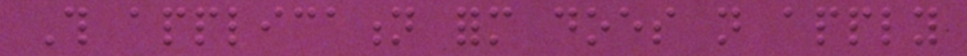This application form does not apply
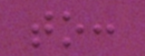to:
